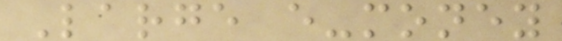Large e-money
